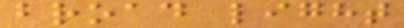broad light
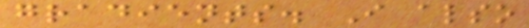gradients. I also
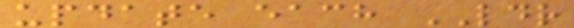update each LDR
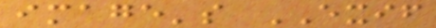image's EXIF
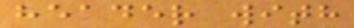header with
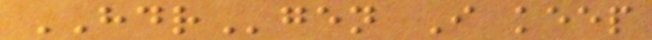HDRgen I keep
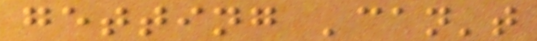getting 'can't
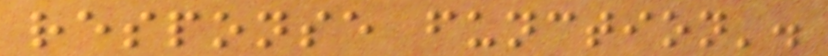response function'.
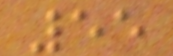55
